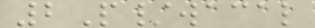2P/wacal
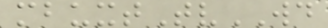mbuxtTvWD
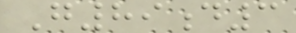G89d3
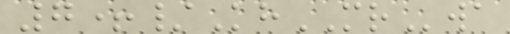7+/KhMRwa
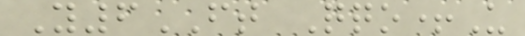Y6FT Qqo+U
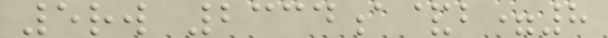5rw 2334a&b=8
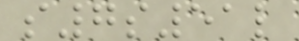s7s51l
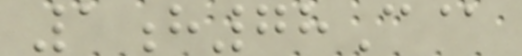1h78C@
